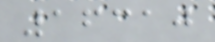16310
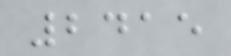2415
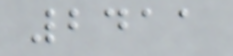2411
